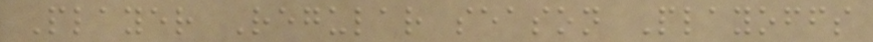Player Regular season Playoffs
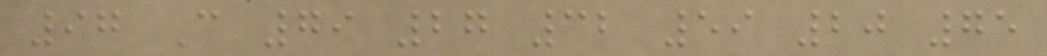97 C 79 27 32 59 20 75
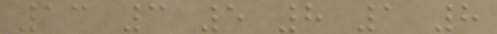13 3 5 8 1 8
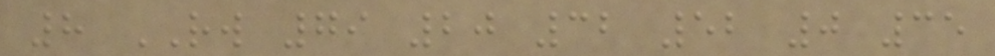8 RW 79 20 32 52 0 35
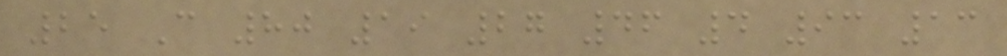25 C 80 19 27 46 4 93 13
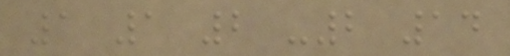1 1 2 -2 14
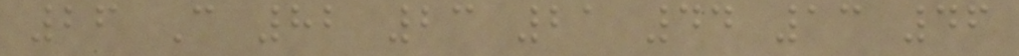26 C 82 23 21 44 13 46
